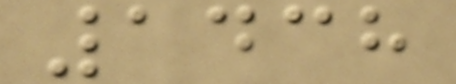1438
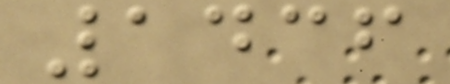1436
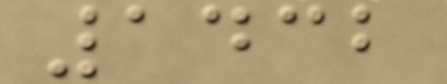1432
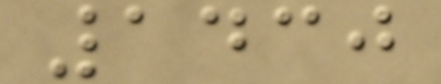1430
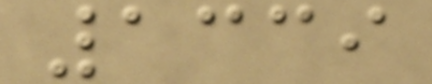1339
